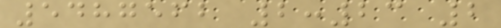5487562 2:23 2
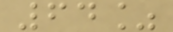64%
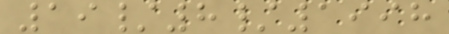19/8/1998
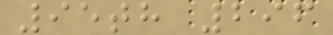95th 296
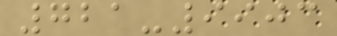721-9903
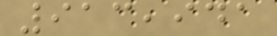913,941
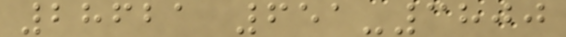28621 651-3800
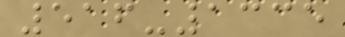516-1335
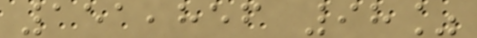151,856 98%
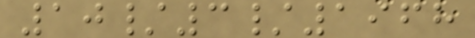10/3/1968
